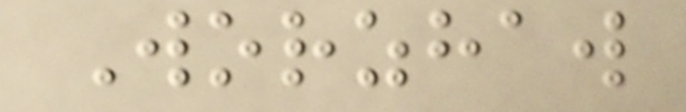Worzhaw
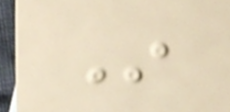In
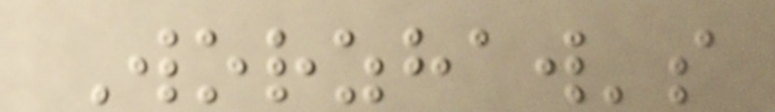Worzhaw's
